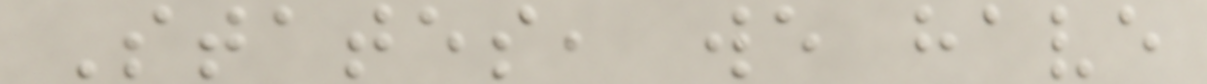States, we have
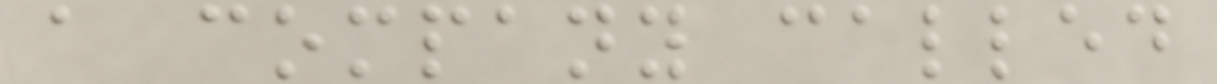a company called
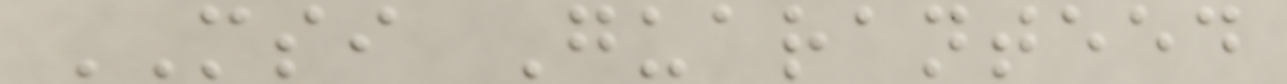MSI Guaranteed
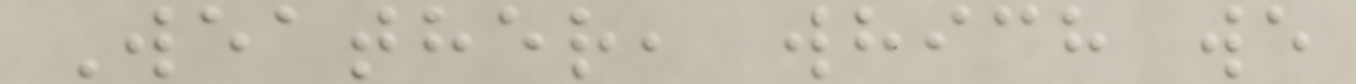Weather, which we
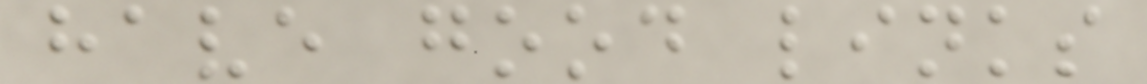have good links
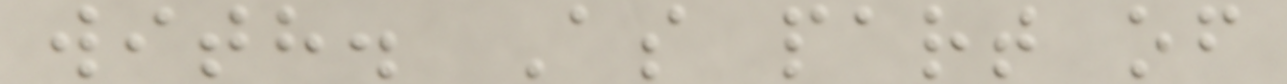with. As part of
